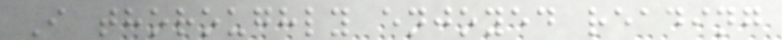I thoroughly enjoyed reading
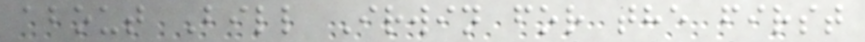about Bill Irwin for the first
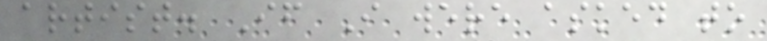artist. If I were asked to
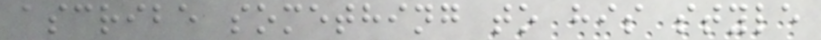ascribe something to his style
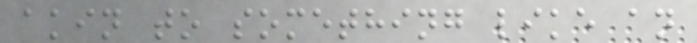akin to something like an
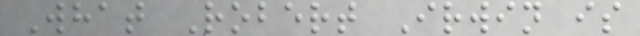What Robert Irwin is
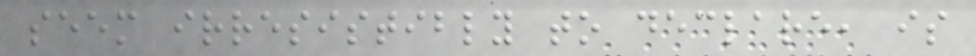seem irresistibly to declare, is
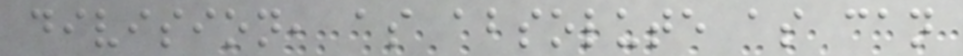division, as absolute as can
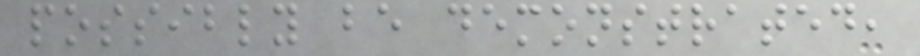possibly be demonstrated,
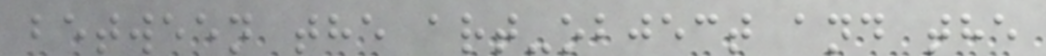between the art-object and the
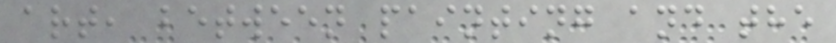art, between painting and the
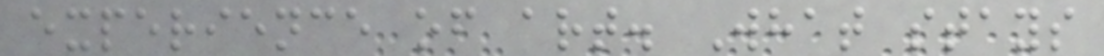experience of art. What stays
